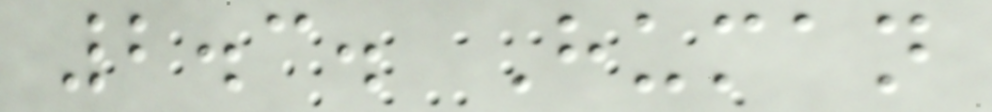2.3. Human
